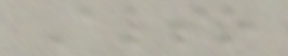Also
